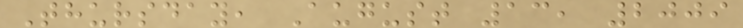Thursday, August 13, 2009
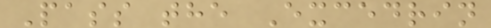Pass the Excedrin
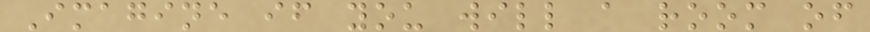Imagine if you will a room of
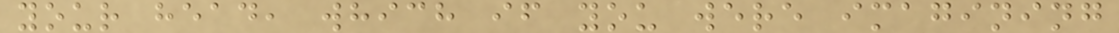your head, which if you were imagining
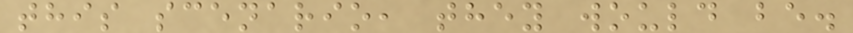this scenario, they would be.
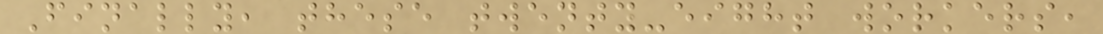Finally, these twenty-eight workers,
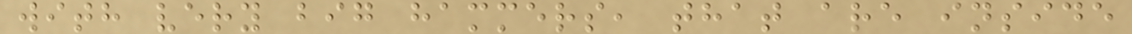with very big hammers, that are inside
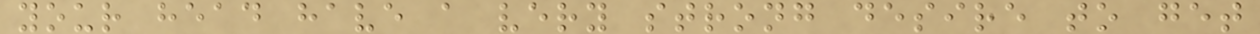your head have a very strong desire to get
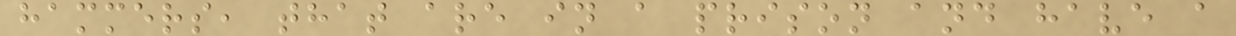hammers, that are in a prison and have a
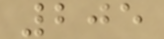205
